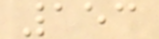153
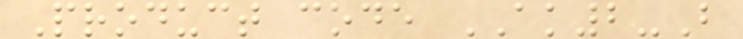Product code AK2-B
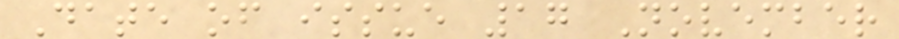Date of issue 17 November
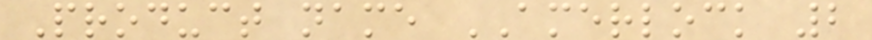Product name AMERLOCK 2
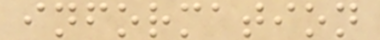information
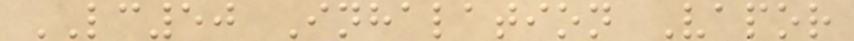LC50 Inhalation Vapor
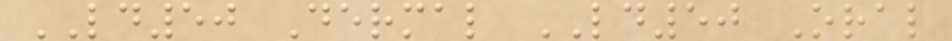LD50 Dermal LD50 Oral
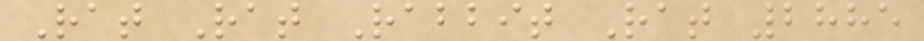Rat Rat Rabbit Rat 2885
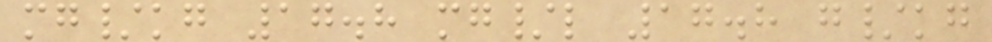mg/kg 17.8 mg/l 17.8 g/kg
